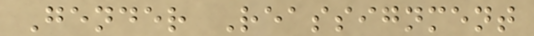Gender Reassignment
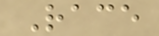Race
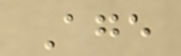Age
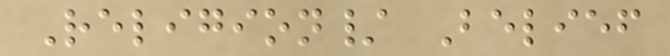Religion/ Belief
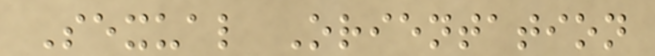Sexual Orientation
